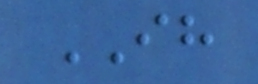IH
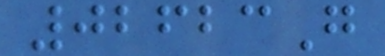02623G
